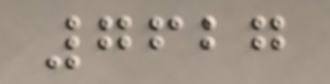7627
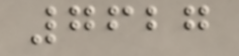7627
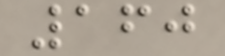160
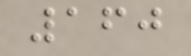160
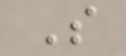S
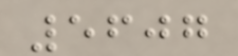5607
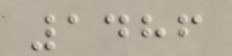1486
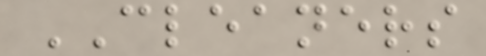CLEANERS
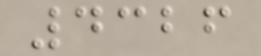4326
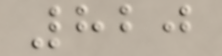820
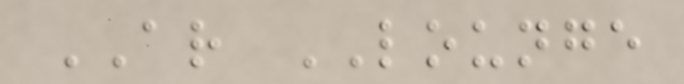AR LOUNGE
